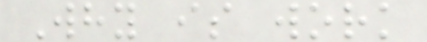Why is work
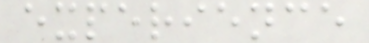experience
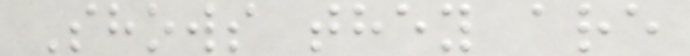Shows they are
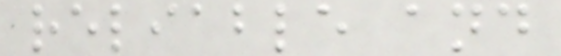reliable and
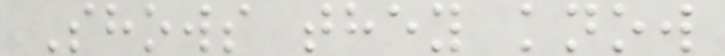Shows they know
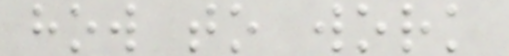how to work
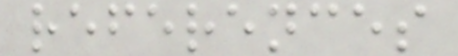references
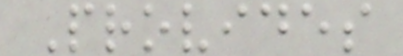Provides
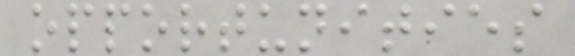opportunities
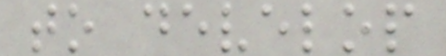to develop
